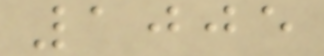1005
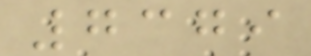7379
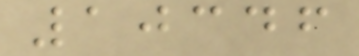10346
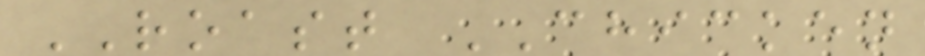ROAST CHICKEN
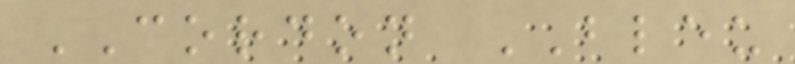CORDON BLEU
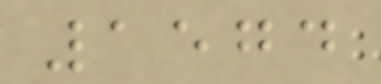1574
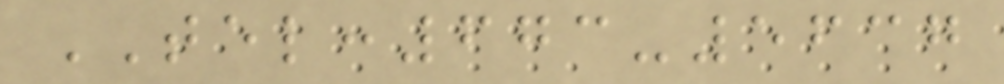TEL:673-5637
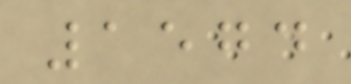1574
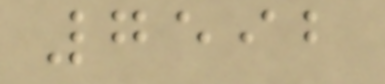7592
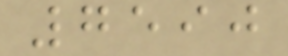7590
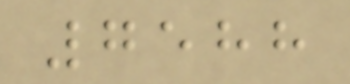7588
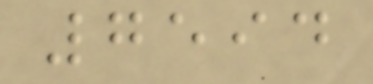7594
